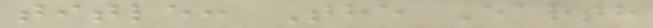title: The Earth
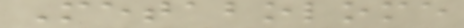Metabolome
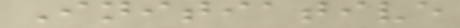Initiative
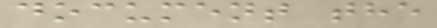document the
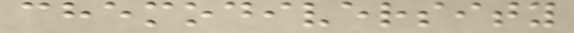chemodiversity
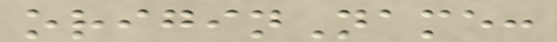originName:
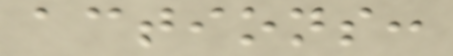actions:
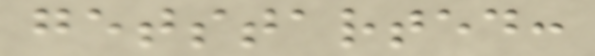getstarted:
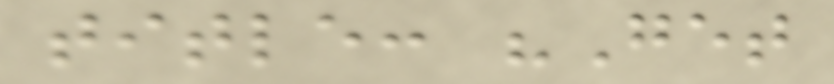title: "Get
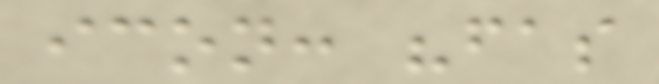icon: "fas
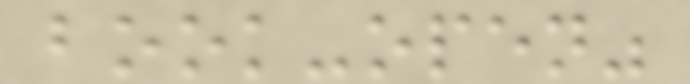book-open"
